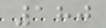180
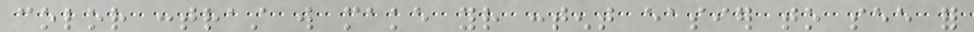color contrast will make your content easier to see for
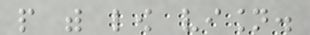people with low vision.
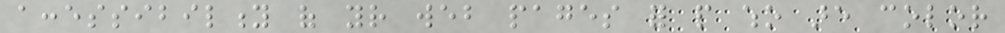accessibility of your web pages for people who are color
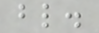blind.
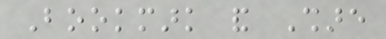Bookmark and Share
